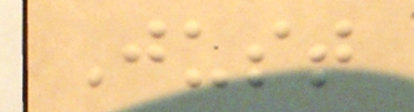Just
